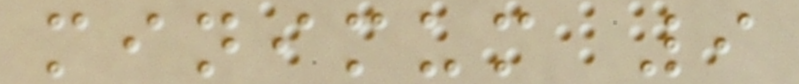minimum 9
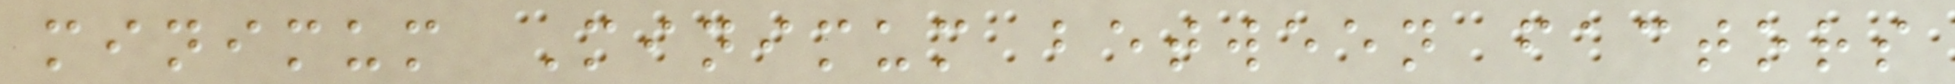minimum Minimum between factors
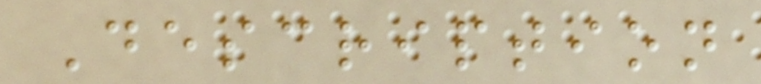Description
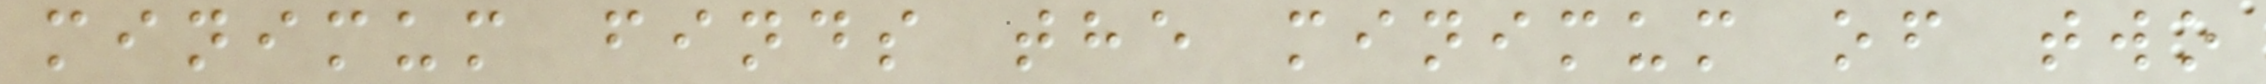minimum finds the minimum of two
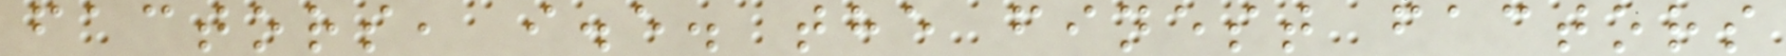factors, i.e. the finest factors
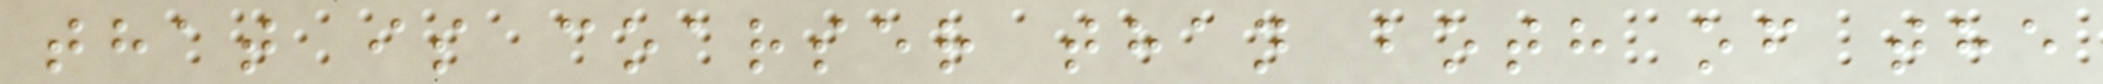that is coarser than both of the
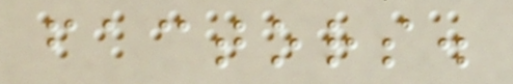factors.
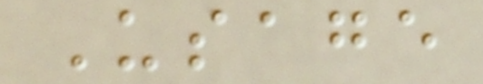Usage
